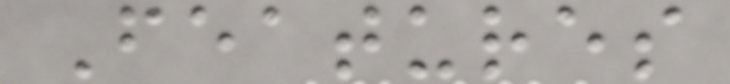Features
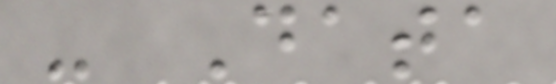- Data
